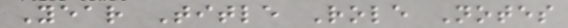Year Title Role Notes
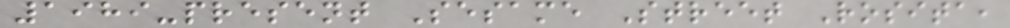1989-present Sesame Street Rosita,
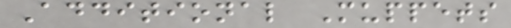Additional Muppets
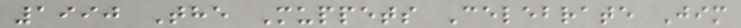1990 The Muppets Celebrate Jim
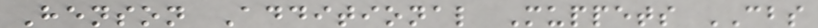Henson Additional Muppets CBS
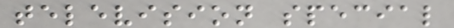television special
